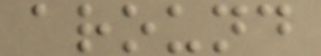around
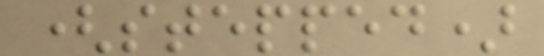(stepped)
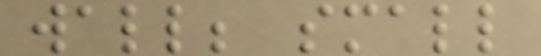wall; small
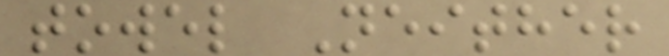towel Neither
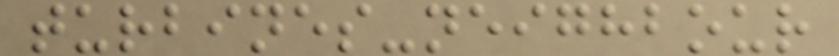turbines-neighbour
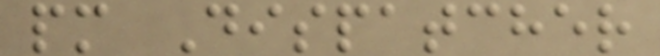pm Dispatcher
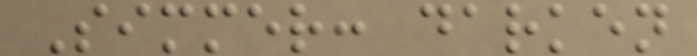Simmer: darken
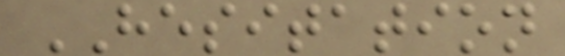HESITATION
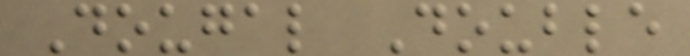Dougal Double
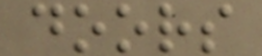doors
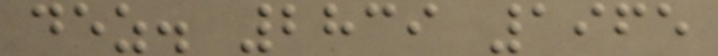dez. 2839 1965
